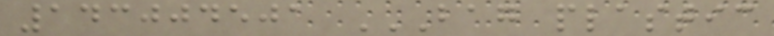143004501 BAG PLASTIC
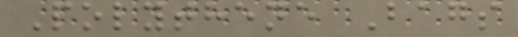Polythene Bags
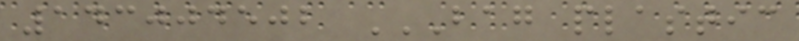143004502 BAG PLASTIC
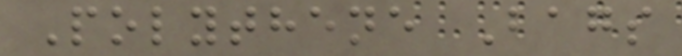Polythene Bags
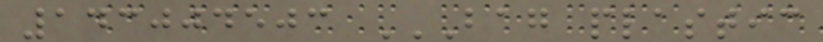143004503 BAG PLASTIC
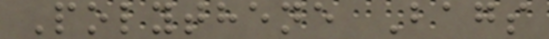Polythene Bags
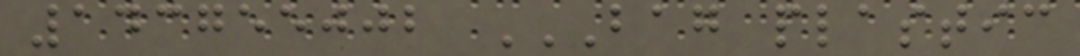143755002 BAG PLASTIC
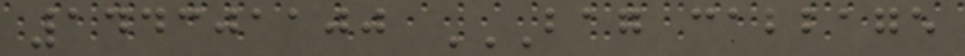144301100 BAG CABBAGE
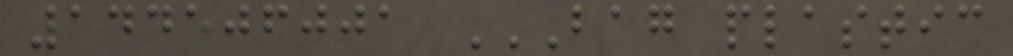144506001 BAG PLASTIC
